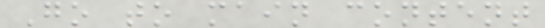Go to main content
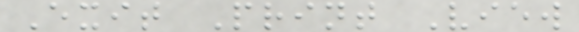Exit Print View
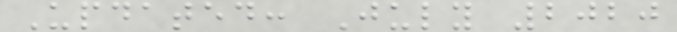Updated: July 2020
